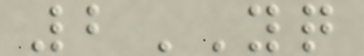2YQ
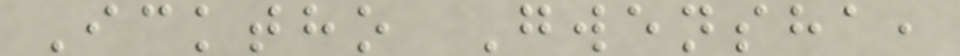Icktho Gwensha,
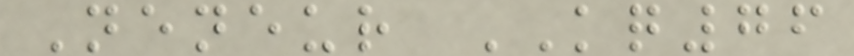Neneur KQ76
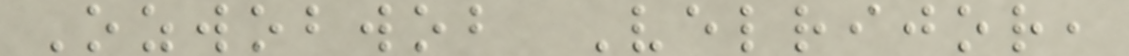Ozwobwob Velrijor,
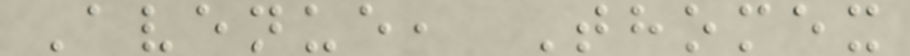Avenue, Thomex
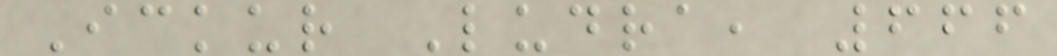Ickur Ludra, 666
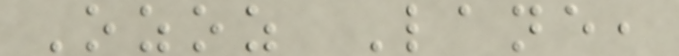Ozoz Lane,
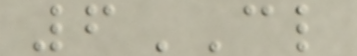6CL
